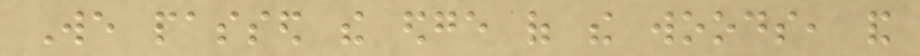We passed the edge of the woods, and
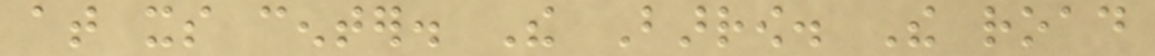at its center. The Barrow. The road
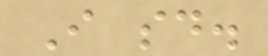I said.
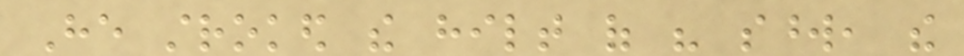He stroked the hilt of his sword, the
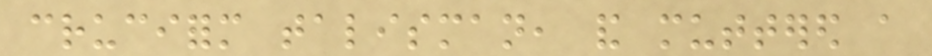cruciform talisman, and muttered a
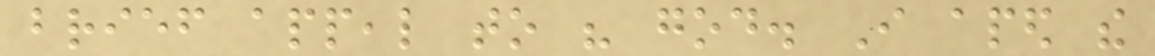brief appeal to his god. I aped the
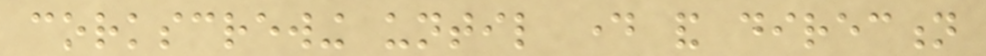corkscrewing until day and direction
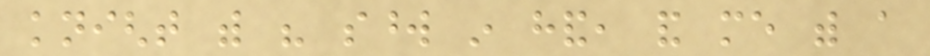knight with his sword in hand, and me with a
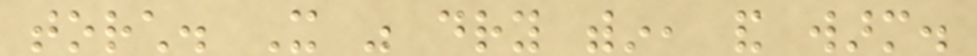torch. It was dry within, and warm.
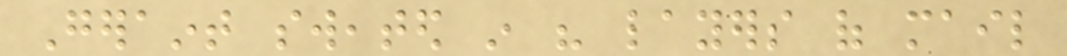Geraint sweated in his layers of mail
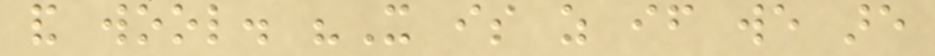and wool. "It is as if we are
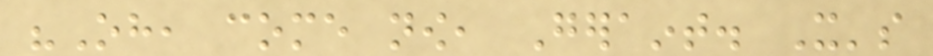"Oh, come now, Geraint. It's
